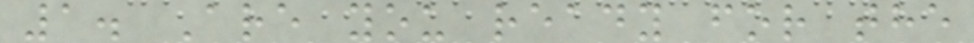1. Are you ready for the
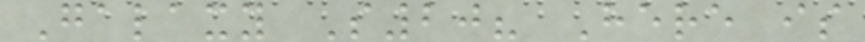Galaxy S20? Here is
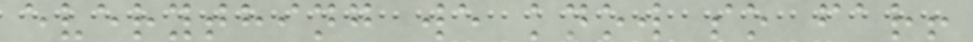everything we know so far!
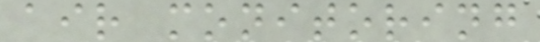air monitoring
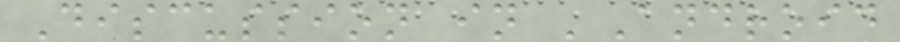Discussion in 'Android
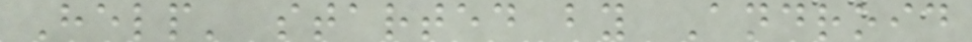Help' started by Android
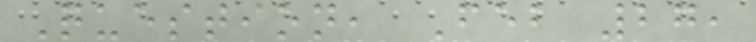Question, Feb 27,
